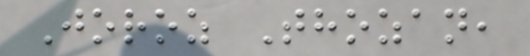Joroz Thozan,
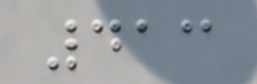413
